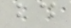bd
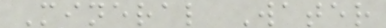Mineral Water
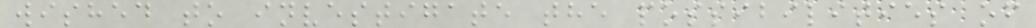wished to investigate the possibilities of
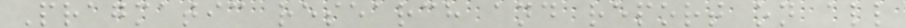Pragmatic research and report on all
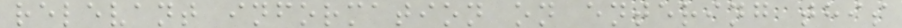relevant information on entering this
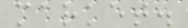market.
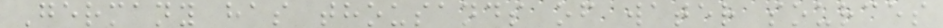Germany has thousands of water sources
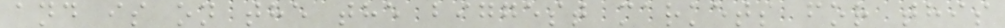and is on the the biggest markets for this
